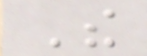The
